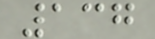137
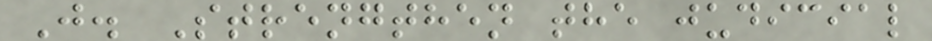J. Strengthen the judicial
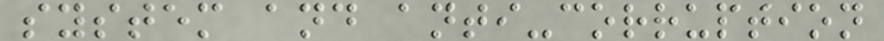system and anti-corruption
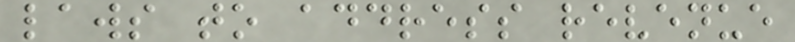laws to address revenue
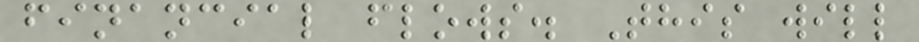financial flows. This will
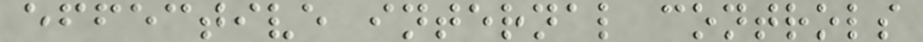effective internal controls
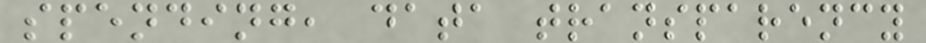spending, data transparency
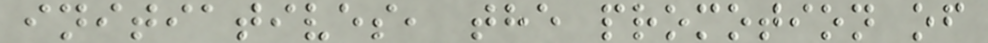initiatives, the promotion of
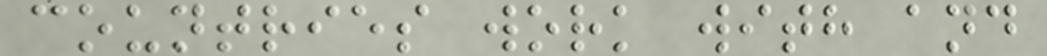countries work with and
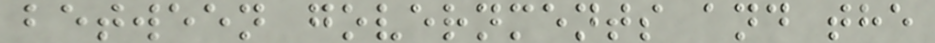between governments and the
